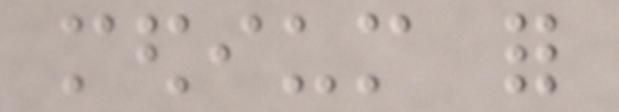medium for
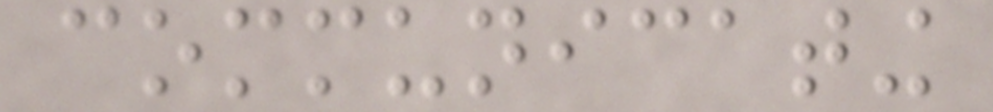communicating
